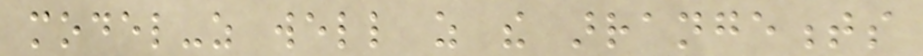model-as well as the arrangements
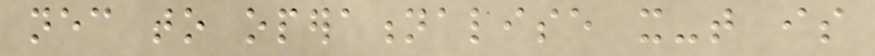necessary to operationalise it-that is
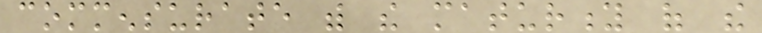commensurate with the maturity of the
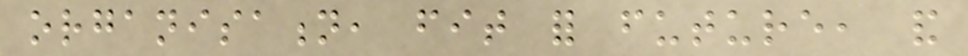organisation, fit for future, and
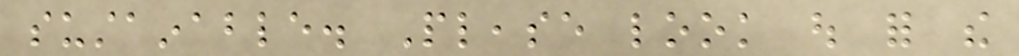sustainable. Please look out for the
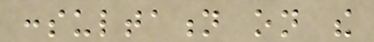consultation on the
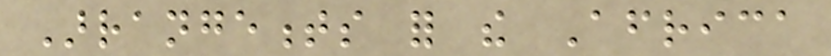Arrangements for the Africa
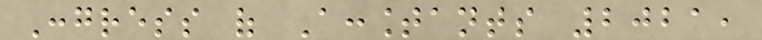Congress of Accountants 2021,
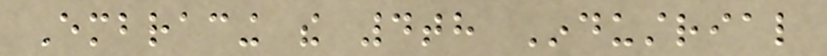Embracing the 4th Industrial
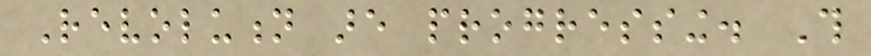Revolution are progressing. This
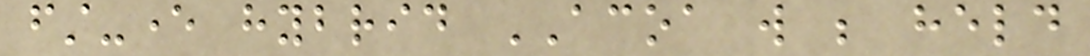first-ever hybrid ACOA will be held
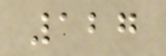127
